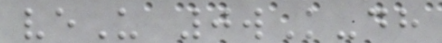veU 0wK-dh
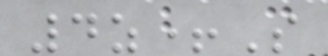4z+S
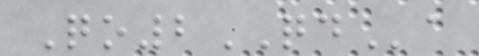Qo2QDa
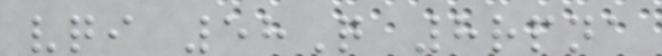vqi 58Q 8rpna
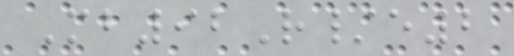Mb92R/e2
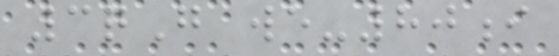3qG we-80i
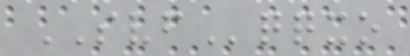SVFqqxo
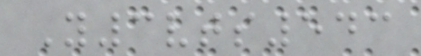Y3vts543
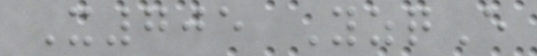X705 YzqE
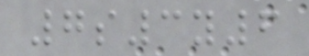7s3y6
